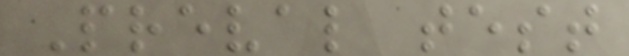Preval test
